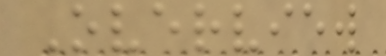Overview
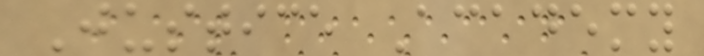Justice Academy
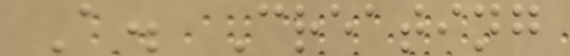A. Creating
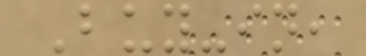Buy-in,
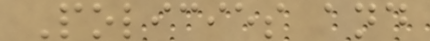Policies and
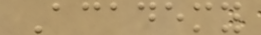Academy
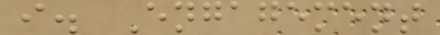i. Engagement
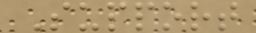Support
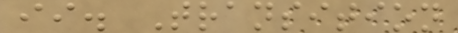ii. Transition
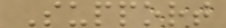Support
